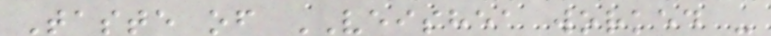Taste of VEISHEA worked -
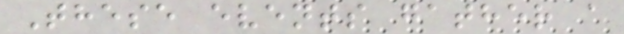These events gather a
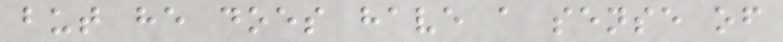but he does have a sense of
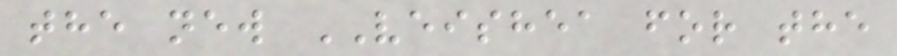the new VEISHEA for the
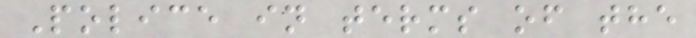Police in terms of the
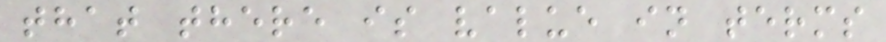that there is value in terms
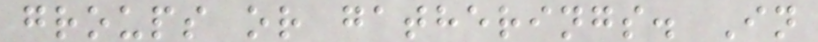groups or gatherings. In
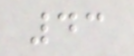43
